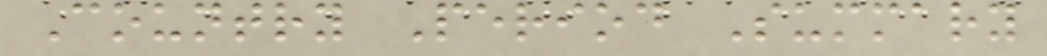Country Period Summary
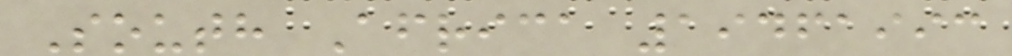South Africa 19461993
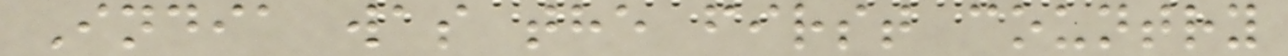India was the first country
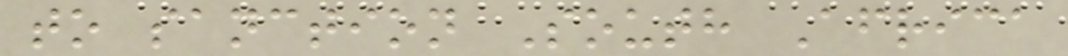to sanction South Africa
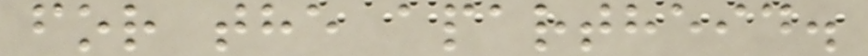for the apartheid.
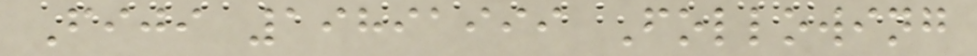Fiji 19891999 Following
